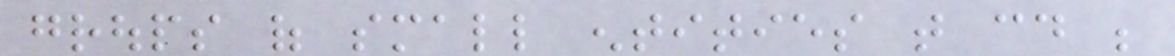groups of small entities that could be
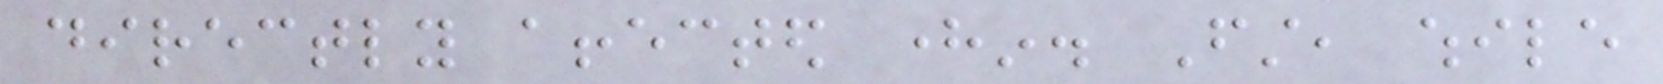directly affected herein. First, while
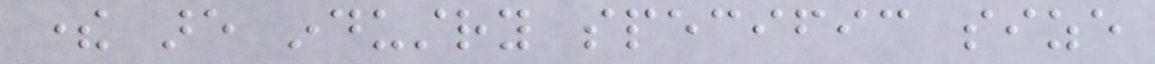there are industry specific size
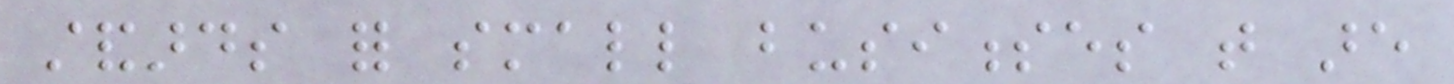standards for small businesses that are
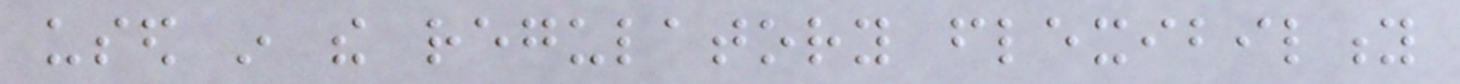used in the regulatory flexibility
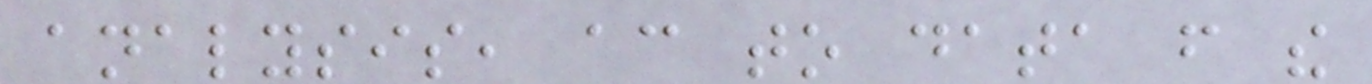analysis, according to data from the
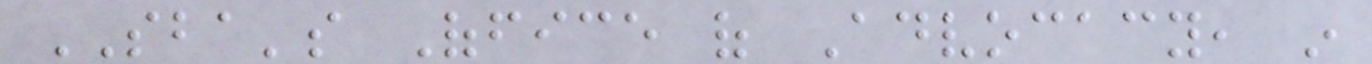SBA's Office of Advocacy, in
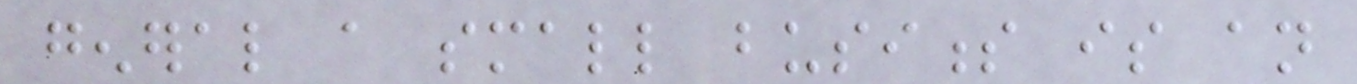general a small business is an
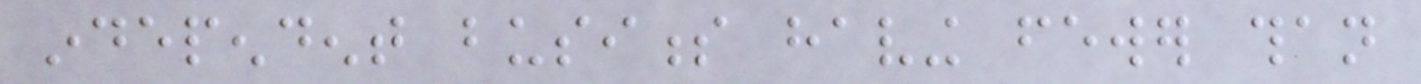independent business having fewer than
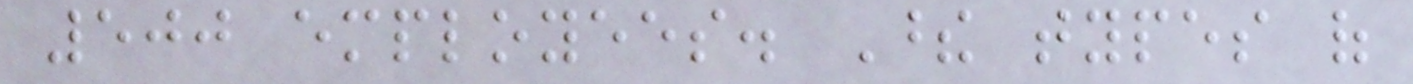500 employees. These types of
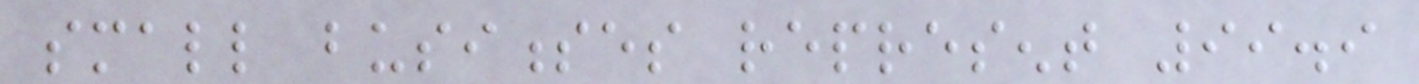small businesses represent 99.9
